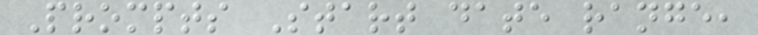Prompts Start date range,
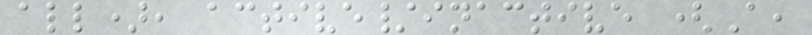all), active/inactive (A,
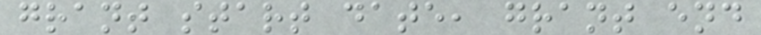grant start date, grant end
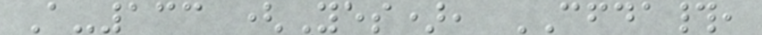A-133 (Yes), CFDA#,
